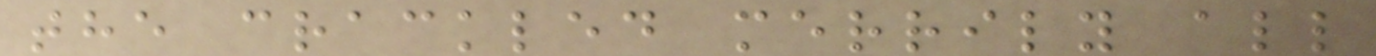the crackled merrily all
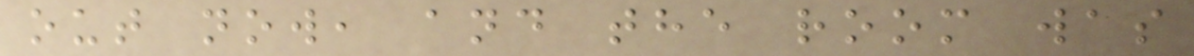out now, and the room was
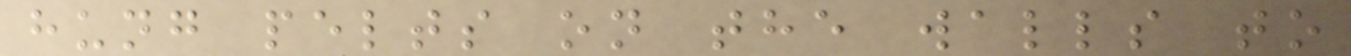hung pelts on the walls to
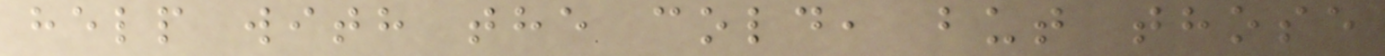help with the cold, but those
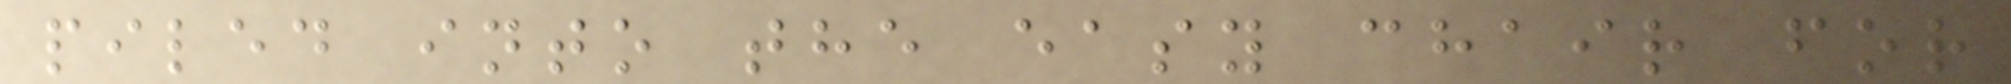piled into the easy chair for
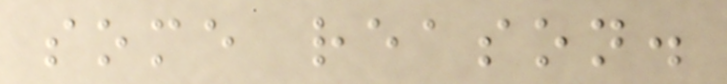some reason.
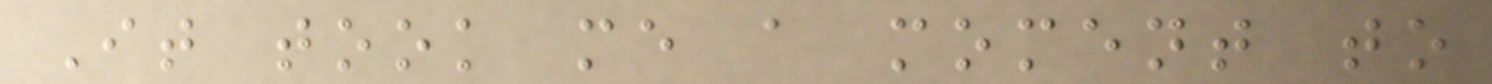It took me a moment to
